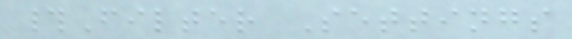#Filter Settings
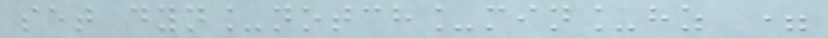set dyn_notch_min_hz =
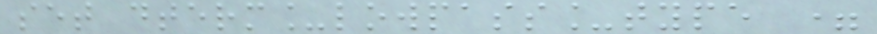set dterm_lowpass_type =
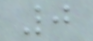0
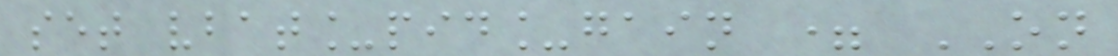set vbat_pid_gain = ON
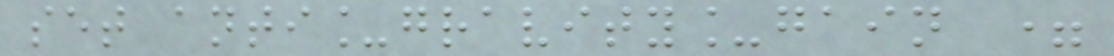set anti_gravity_gain =
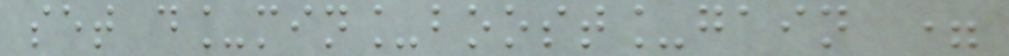set d_min_boost_gain =
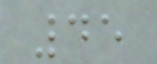45
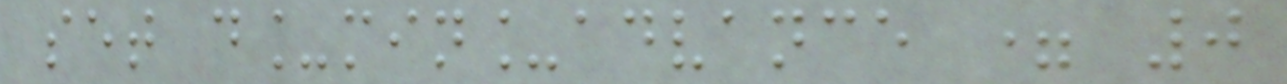set d_min_advance = 0
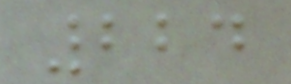224
